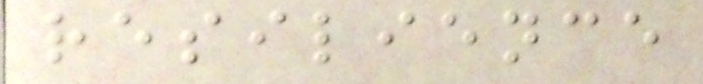resilience
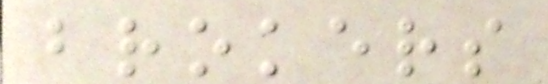brokers
